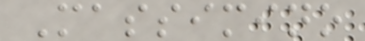Massimino
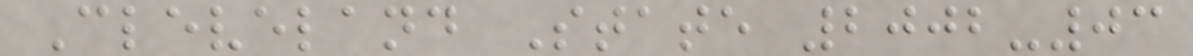Cleveland State 2002-03
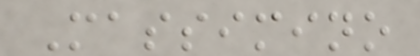Massimino
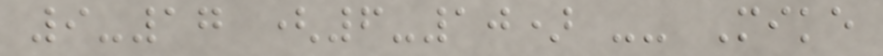9-17 (6-10) -- Mike
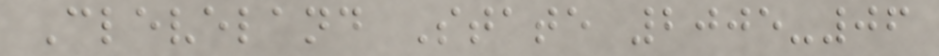Cleveland State 2005-06
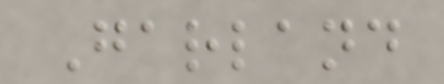Garland
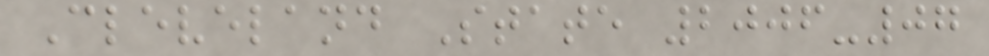Cleveland State 2006-07
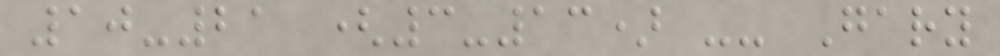10-21 (3-13) -- Gary
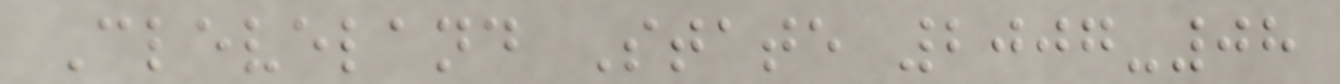Cleveland State 2007-08
